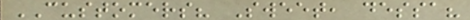CUSTOMERS? Sweet, dessa?
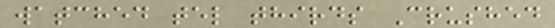watched tel thirds Crushed
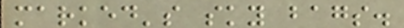marked's sky bags.
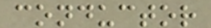conductor
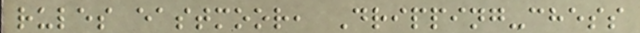rules eastmoor, Dripping-chess
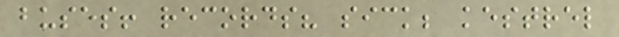buses! records? sick; kestrel
